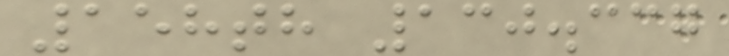158th 130.337
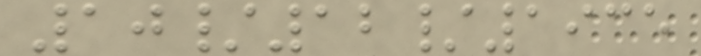10/12/1935
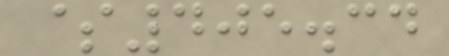$405.34
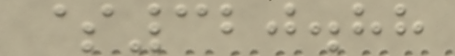$320.88
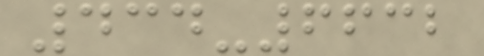434-6632
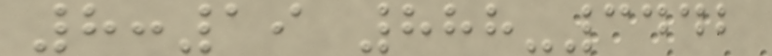8:19 888-3442
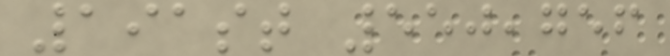191st 550,756
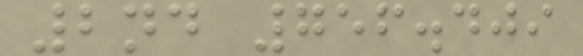2nd 756.409
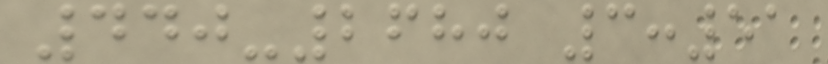440-2680 3:51
